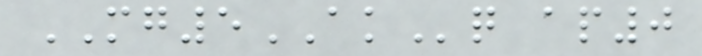MG5AKq ap0
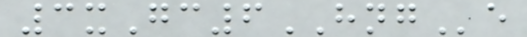3xGc6HNGe
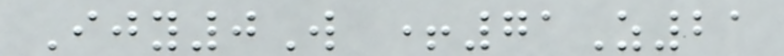Ijy0W +71Z21
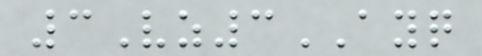3Vz3AYQ
